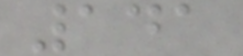141
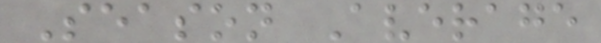Season Average
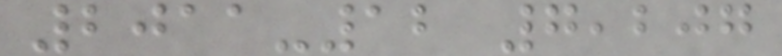2011-12 7,207
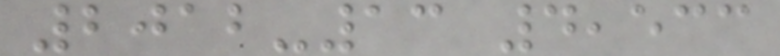2012-13 4,533
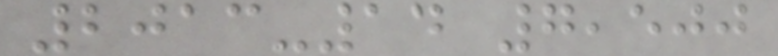2013-14 7,500
